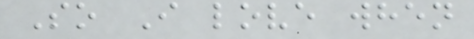So I love when
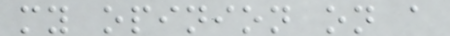my opinion on a
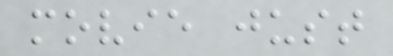movie just
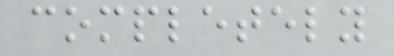completely
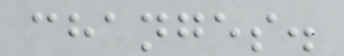changes.
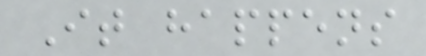It happens
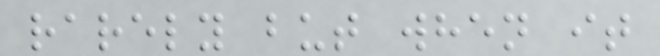rarely but when it
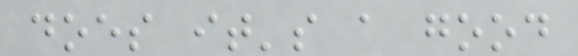does it's a good
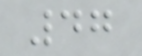47
